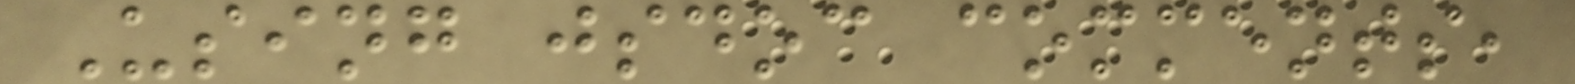Using jsdoc comments,
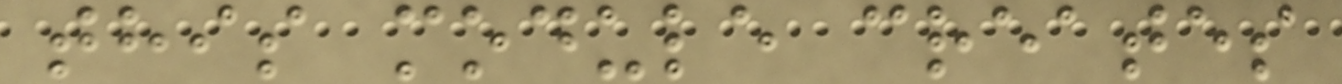this module creates
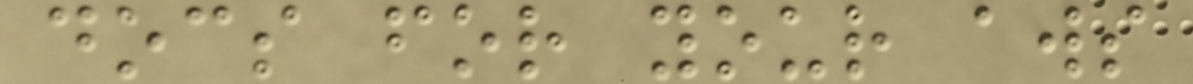docs for your aws
